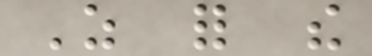As for the
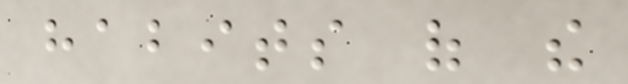habits of the
